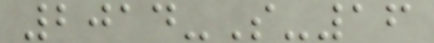2014-S-16
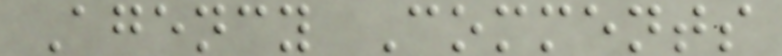Agency Comments
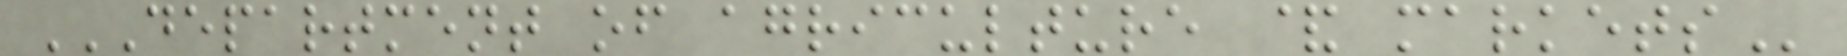DEPARTMENT OF AGRICULTURE & MARKETS
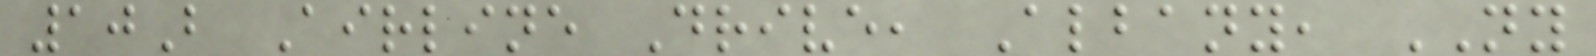10B Airline Drive, Albany, NY
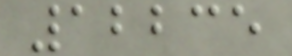12235
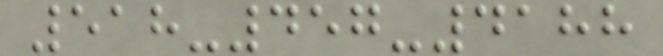518-457-4188
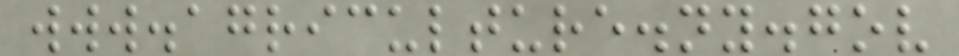www.agriculture.ny.gov
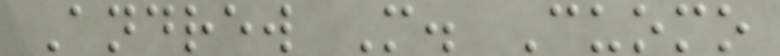Andrew M. Cuomo
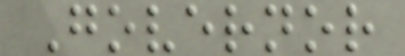Governor
